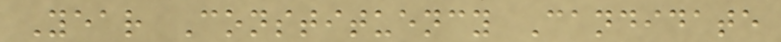Year Constituency Candidate
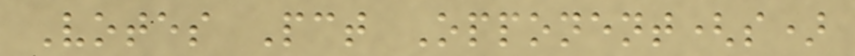Votes Pct Opponent(s)
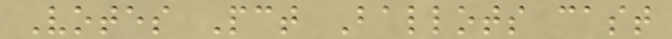Votes Pct Ballots cast
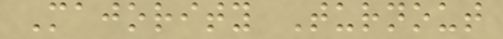Majority Turnout
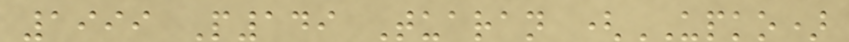1999 P149 Tuaran (UPKO)
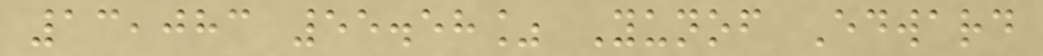13,083 55.58% Yunof Edward
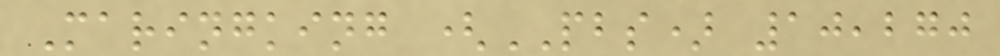Maringking (PBS) 10,270
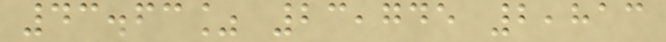43.63% 23,745 2,813
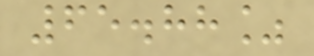65.88%
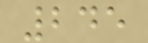245
